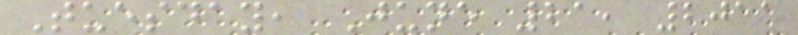Tuesday, June 21, 2011
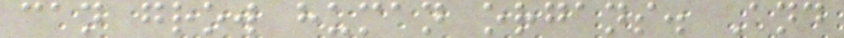can grow human organs. And
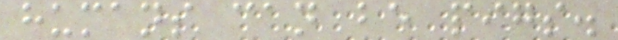humans can be pigs.
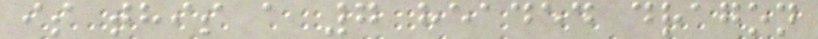is this a 7 headed dragon
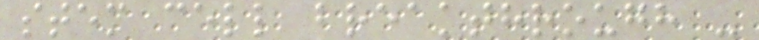stem cell breakthrough -
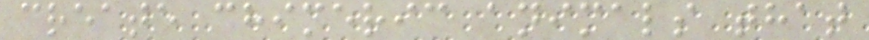create chimeric animals that
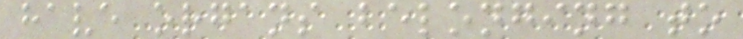have organs belonging to
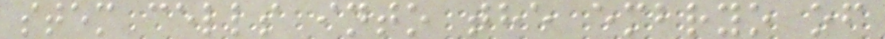stem cells into the embryo of
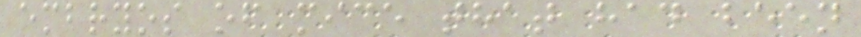embryos of mice that had been
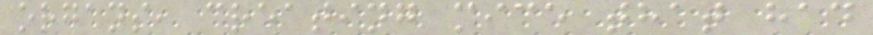organs, creating mice that had
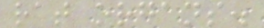rat organs.
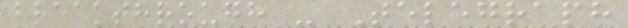breakthrough - Telegraph
